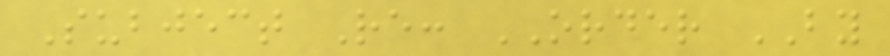Subject Re: ORDER BY
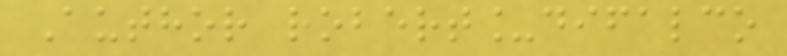Author robert_difalco
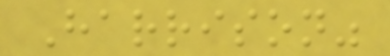Harrison"
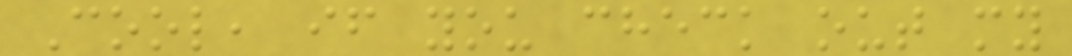Cool, if you check out my
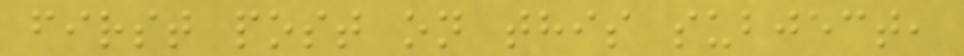first post on this subject,
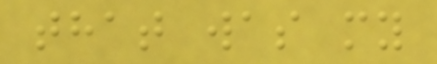that was my
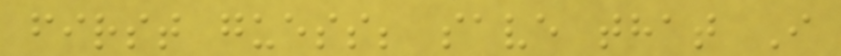first guess; save that I
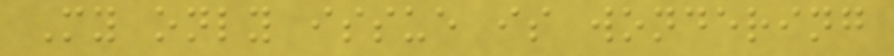My only issue is wondering
